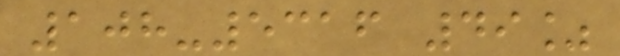108-5316 49%
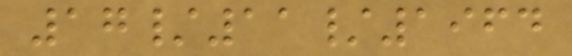17/11/1964
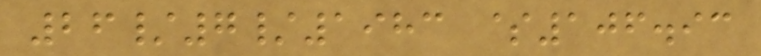26/7/1983 $106.93
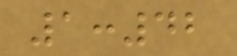1:42
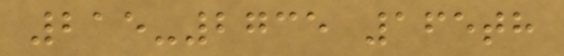215-2735 165th
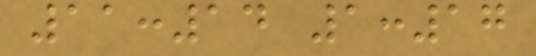11:14 1:17
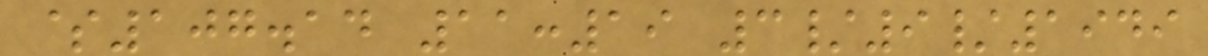$107.14 11:19 3/9/1949
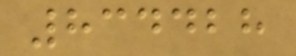834428
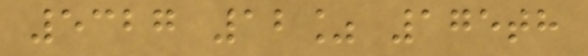5327 12% 175th
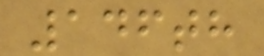146th
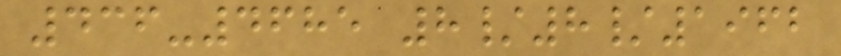436-4685 8/8/1962
